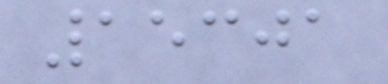15301
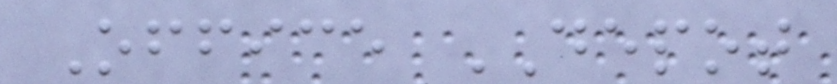Office DEPOT
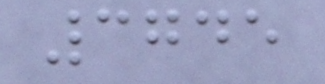3745
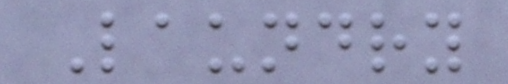Laundry
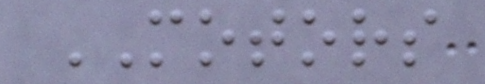MOTORS
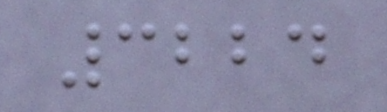3224
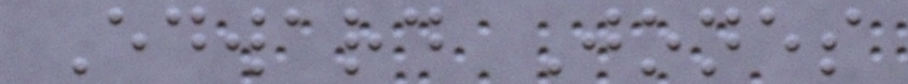Edward Jones
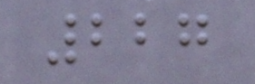227
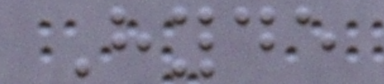Hyde
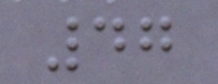47
